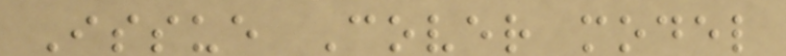Issue Cover model
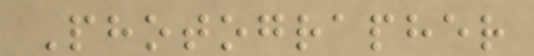Photographer
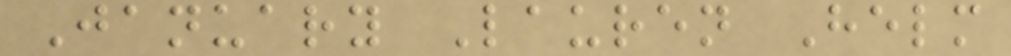January Lauren Helm
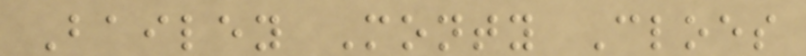Bailey Monty Cloes
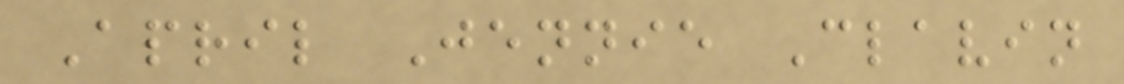April Jennie Clavin
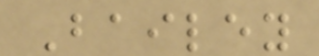Bailey
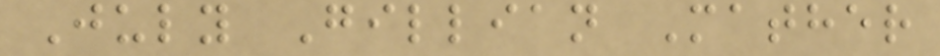July Gillian Mather
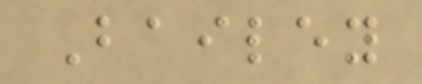Bailey
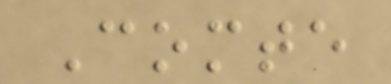Comte
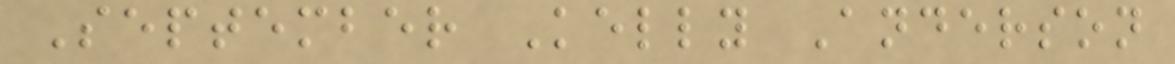September Kelly Anderson
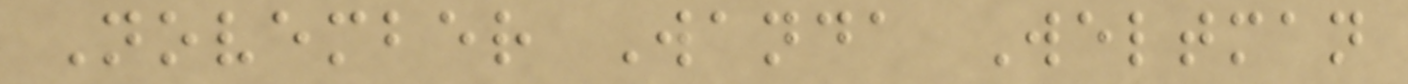November Wanda Weltman
